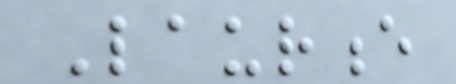Laurence
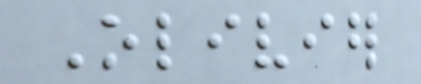Olivier
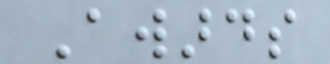Awards
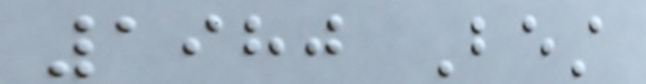1980 Best
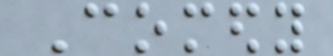Comedy
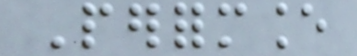Performance
